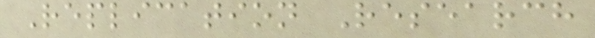Replication Research
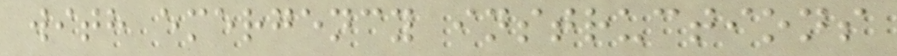with emergency instructions
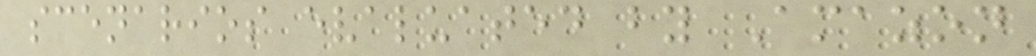scenarios evaluated by Amazon
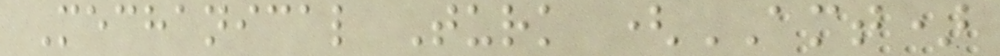Mechanical Turk (AMT)
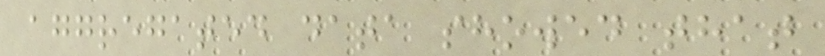aggregated data showed that
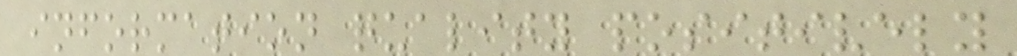information quality positively
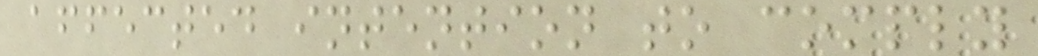affected intention to comply
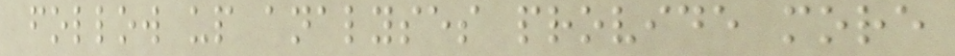follow up analyses provide more
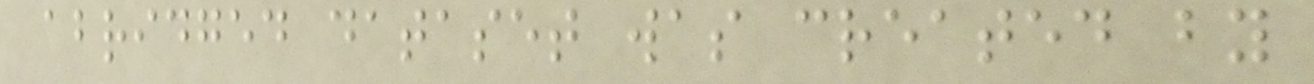abridged dataset was created by
